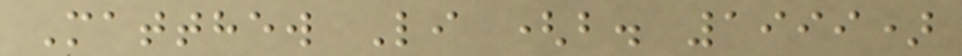Matthew Li (b. 1999)
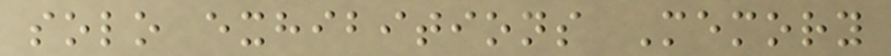solo exhibitions Memory
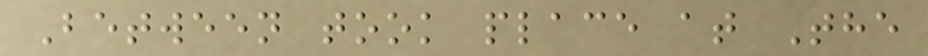Between took place at The
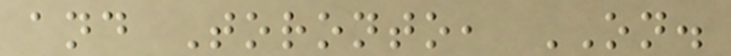and Toronto, ON.
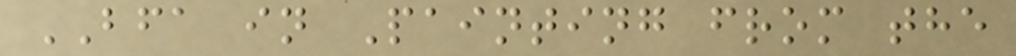BFA in Painting from the
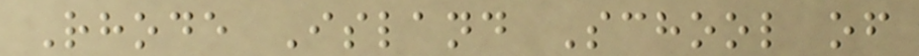Rhode Island School of
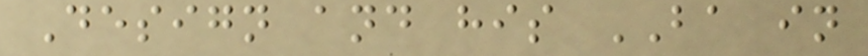Design and his BA in
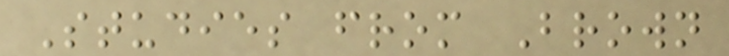Studies from Brown
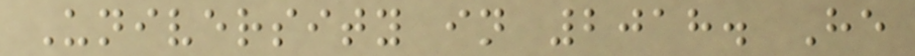University in 2018. He
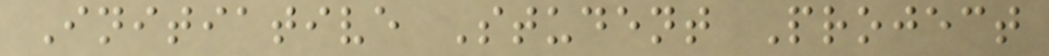Initiative Student Project
